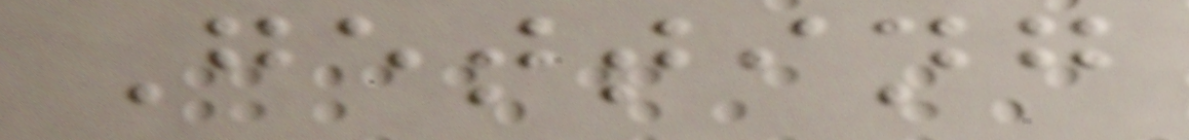Getting
